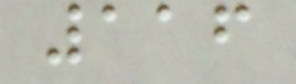116
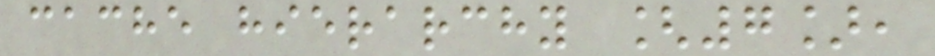cache hierarchy [7],
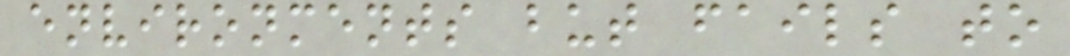environments but fails to
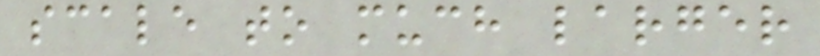scale to much larger
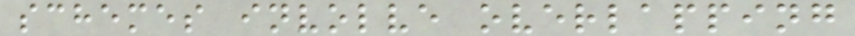schemes involve overlapping
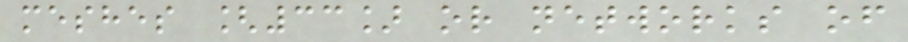meshes [33] or networks of
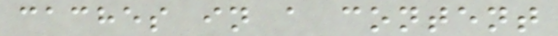caches in a content
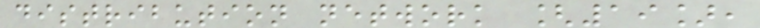distribution network [19],
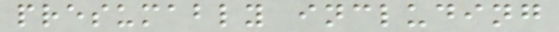presumably including
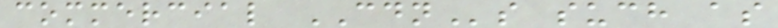commercial CDNs such as
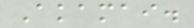Akamai.
